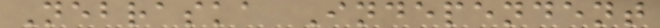Nebraska Independent
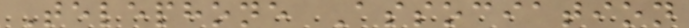Telephone Association
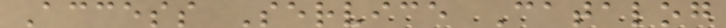Access Service Catalog
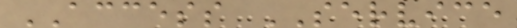ACCESS SERVICE
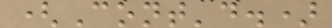(Cont'd.)
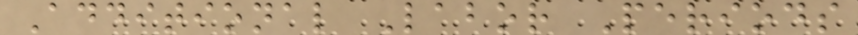Additional Labor Periods
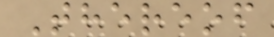Thereof
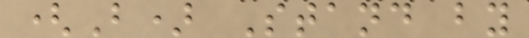(B) Stand by
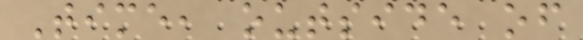Time, outside of
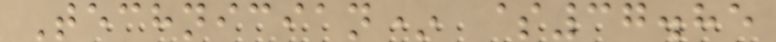Technician* $37.85
